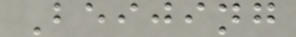Beijing
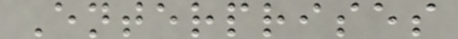Enterprises
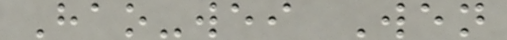Hao-wei Wen
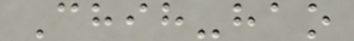Chih-hao
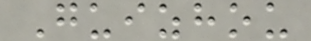Guizhou
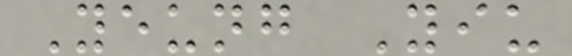Yeung Yiu
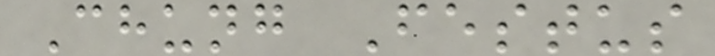Chung Festus
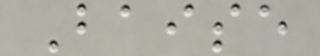Baise
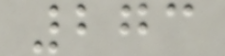273
